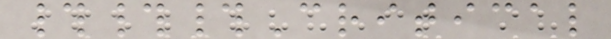###Critical
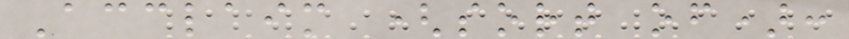Acclaim (sort of):
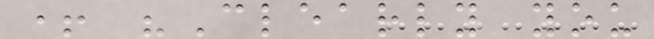+ "Clearly you
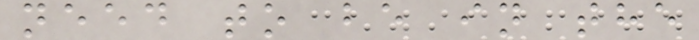need to be in the
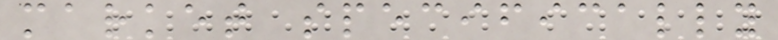market specifically
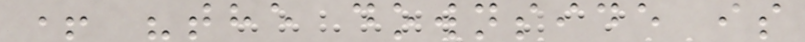+ "the downside is
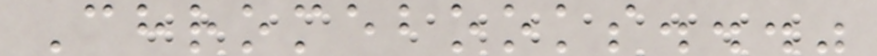Chromebooks..."
